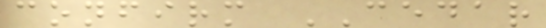confirm CEDAR
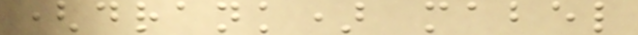(drank) mabel
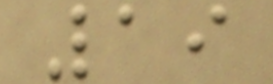19
